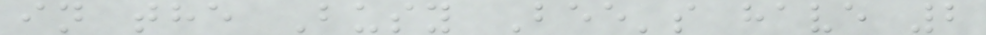in the Busy Bee's have 2
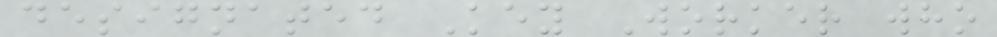designated Key Worker who
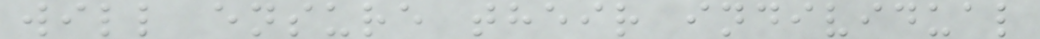will ensure their individual
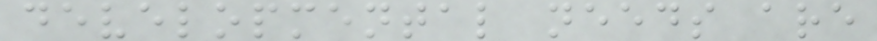developmental needs are
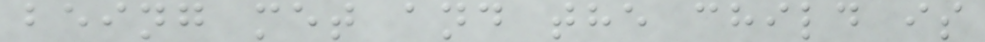being met and the child is
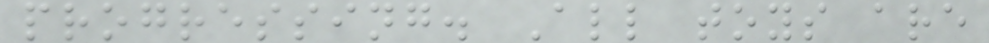progressing. All toys are
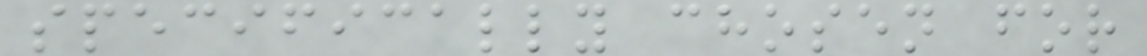specifically chosen for
